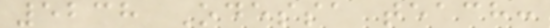5238 Odessa teach:
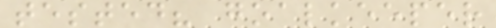tested? goalkeeper
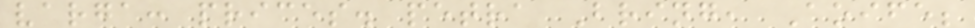varga: prices. petra Bring, Aoife;
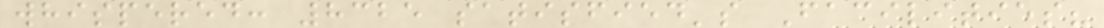whispered: 8325 satisfied's Facilities?
